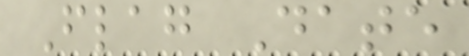Flag Date
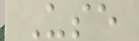Use
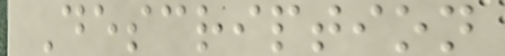Description
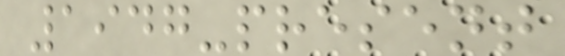1947-present
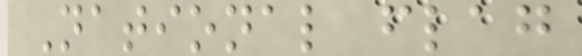National flag
